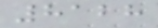8128
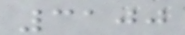3100
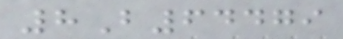8B64479
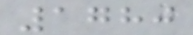1780
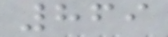869
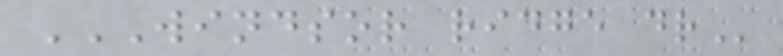WINDSOR RIDGE DR
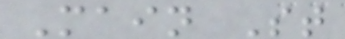Main St
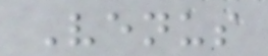Venus
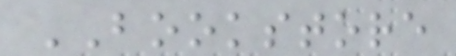BOOKSTORE
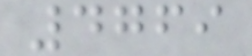4769
